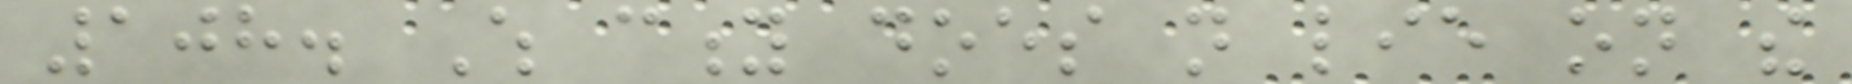108. Which city does not lie on the
